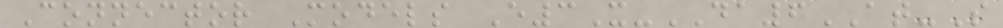Connector Models E3X-DA6AT-S
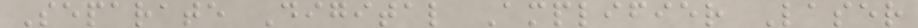Separate Digital Amplifier Laser
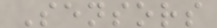Sensors
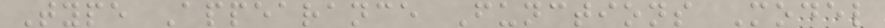Type Appearance Functions Model
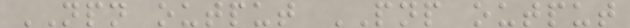NPN output PNP output
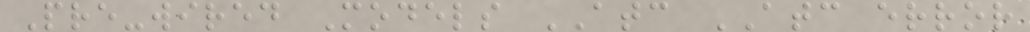Pre-wired Models ATC ATC error
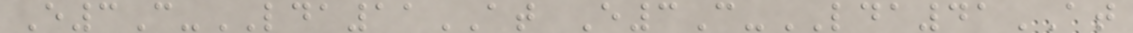E3C-LDA11AT E3C-LDA41AT
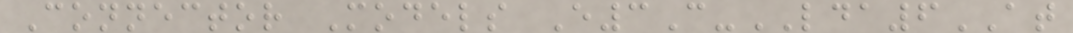Connector Models E3C-LDA6AT
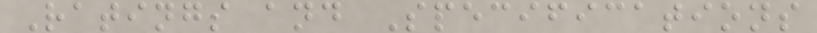Ratings and Specifications
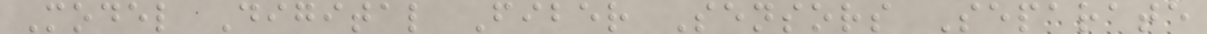Model Digital Fiber Sensors Separate
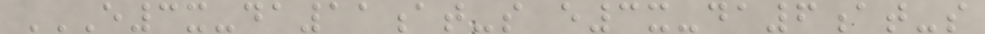E3X-DA11AT-S E3X-DA6AT-S
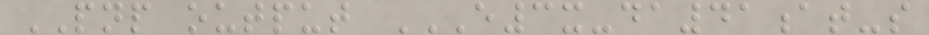PNP output E3X-DA41AT-S
